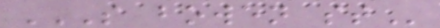S BOWEN ST
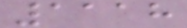1118
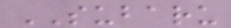SUBARU
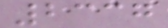2337
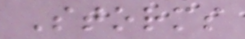Storms
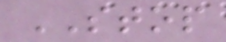STOP
